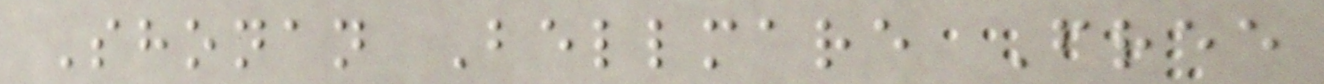Shonan Bellmare Free
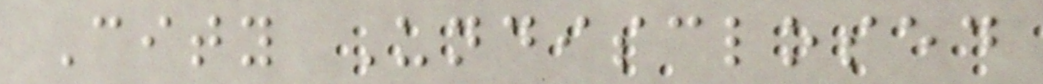City Undisclosed
